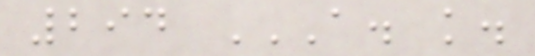294 A. K.
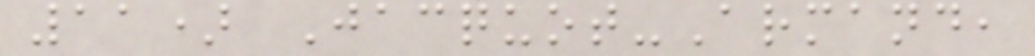11) Jacquot-Armand,
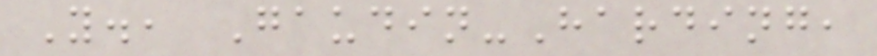Y., Gaudin-Harding,
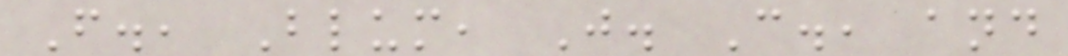F., Blum, J. C., and
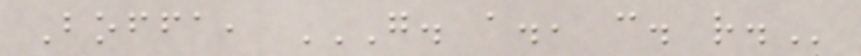Boffa, G. A., C. R.
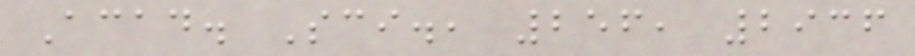Acad. Sci., 256, 2936
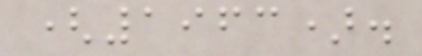(1963).
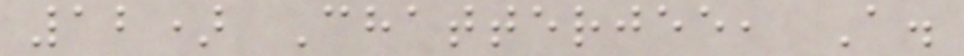12) Chatterjee, A.
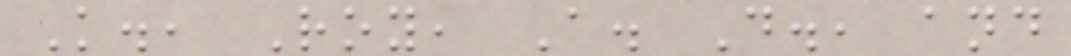K., Roy, A. D., and
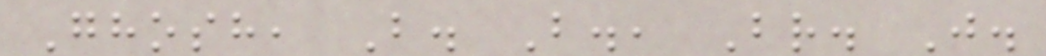Ghosh, B. B., Br. J.
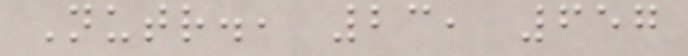Nutr., 23, 657
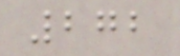272
